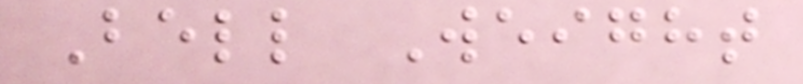Bell Weight
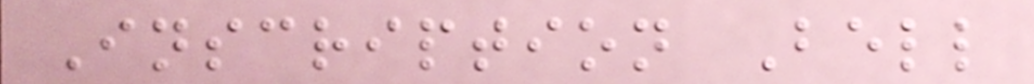Inscription Bell
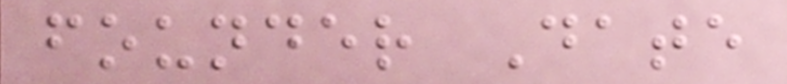founder Date
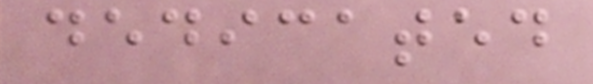dedicated
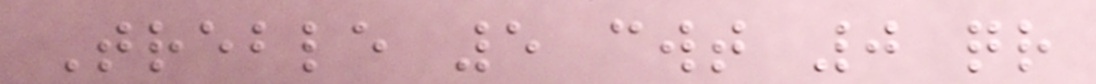Treble 5 cwt 0 qr
